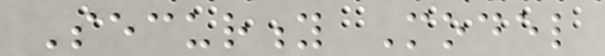Security Model
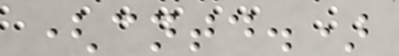(cntd.)
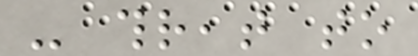- threat to
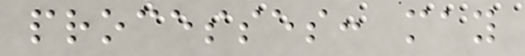processes: may
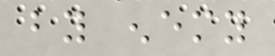by enemy
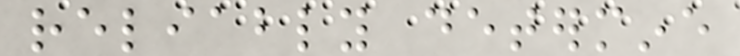reliably determine
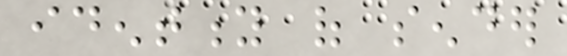identity of sender
